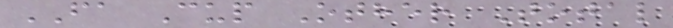FA Cup Other Total
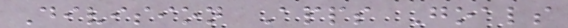Division Apps Goals
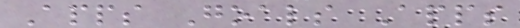Apps Goals Apps
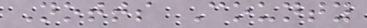Notts County
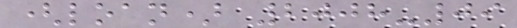(loan) 2008-09
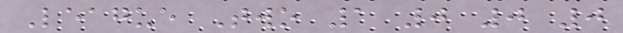League Two 1 0 0 0
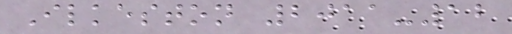Ilkeston 2011-12
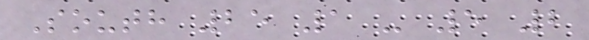South 25 1 - 5 2
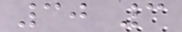30 3
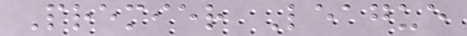Premier League
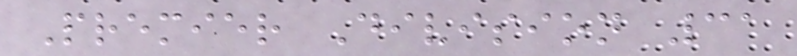Premier Division 31
